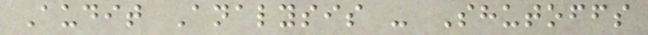Audit Analysis - Shutoffs
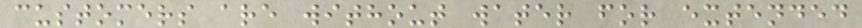customers are without water for extended
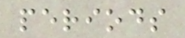periods
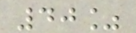40%
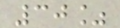30%
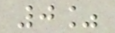0%
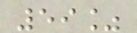59%
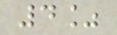4%
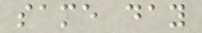same day
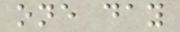one day
